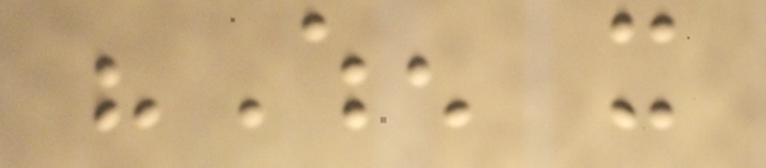"When it
